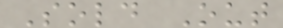Sold Out
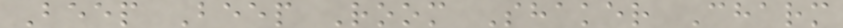Beep Beep Room Shaker Charm
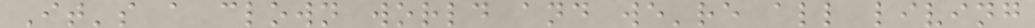It's a clown world and we're all living
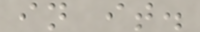in it.
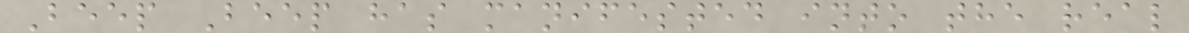Beep Beep has manifested into the real
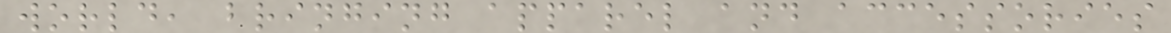world, bringing apparel and accessories
